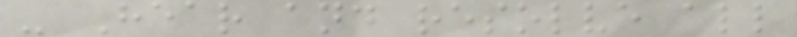- Hear and resolve all
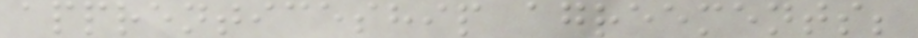apprenticeship agreements;
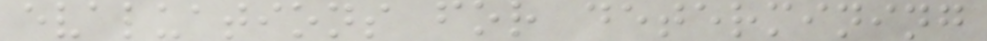evaluations for determining
